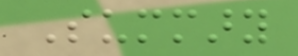Summary
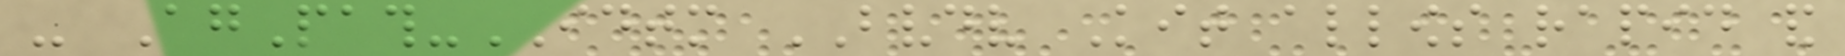- AgPath-IDTM BVDV Kit allows rapid and
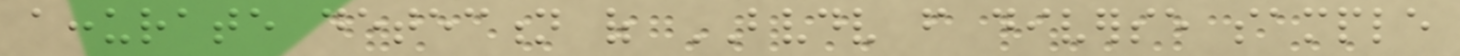accurate detection of BVDV from diverse sample
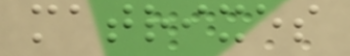matrixes
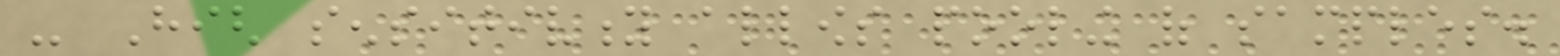- High sensitivity allows pooling of samples.
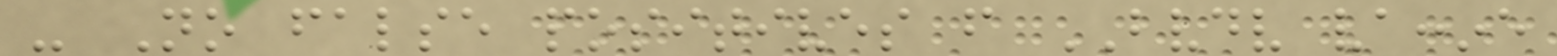- No false positives from BVDV vaccine
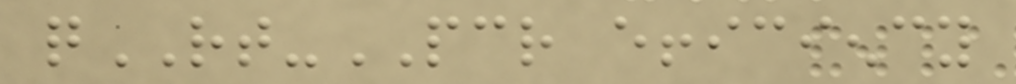qRT-PCR efficiency
